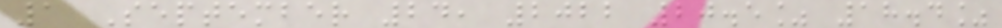1 September 24, 2022 20.5% 18.4%
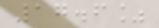17.6%
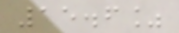15.6%
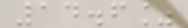14.6%
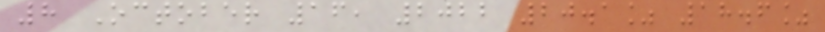8 October 16, 2022 20.1% 18.6%
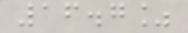16.7%
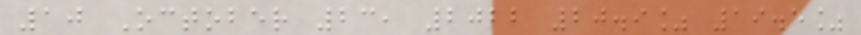10 October 23, 2022 20.9% 19.5%
